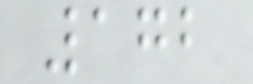172
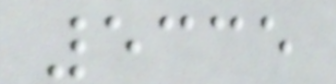5335
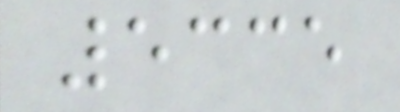5335
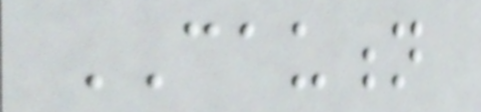CAUTION
